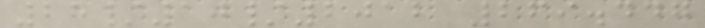28/10/2012 269.447
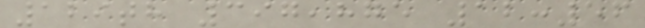129th 397,875 12:56
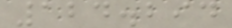124.294
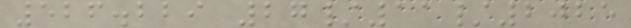526.229 27/11/2025
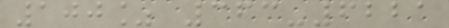100% 363-6221
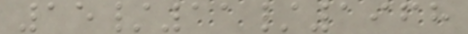15/11/1968
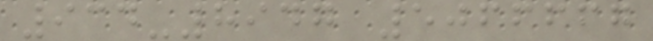934-8947 5066667
